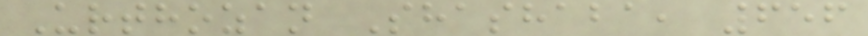Urthozan Shashaba, 656
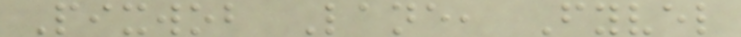Pixwob Lane, Fyvel
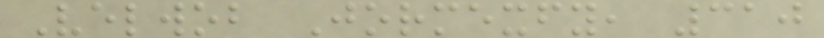Velwob Jormexfy, 310
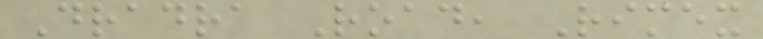Dradra Road, Rimex
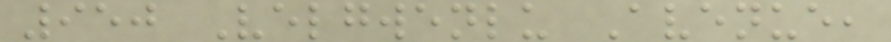950 Velgwenlu Avenue,
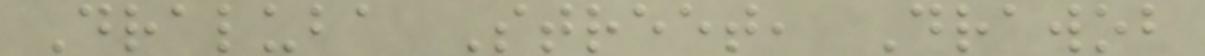Draluba Street, Drawob
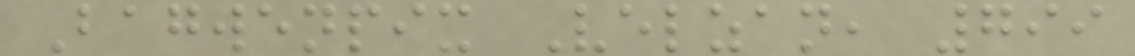Bagwenpix Velzan, 799
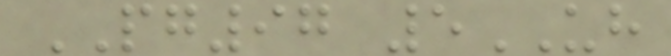PG97 5UH
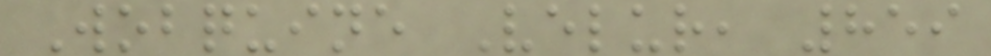Wobquine Velur, 859
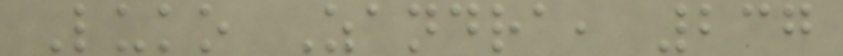Luko Zandra, 237
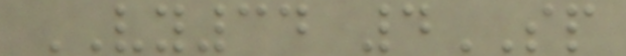VY34 4SP
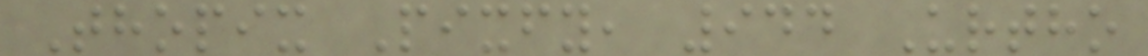Thopix Pixfy, 944 Urtho
